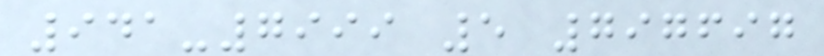941-7999 5 797697
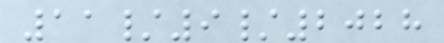11/9/2028
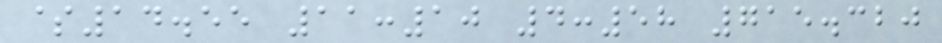$14.55 11:10 4:58 715.320
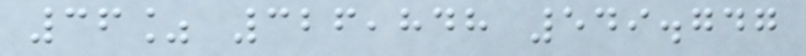36% 326,848 549.747
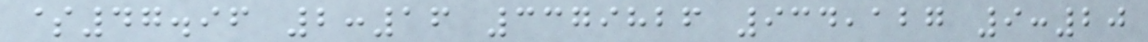$47.96 2:16 3379826 934,127 9:20
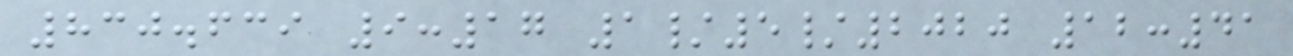830.639 9:17 1/5/2020 12:41
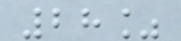28%
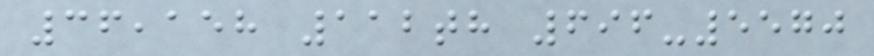36,158 112th 696-5570
